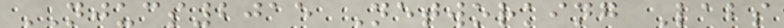NJUCS2015 Networking Labs
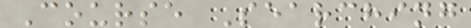Course Searching
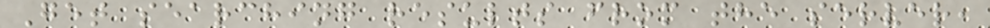Get searching results from the server,
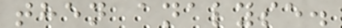then analyse.
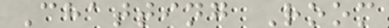Chatting Room
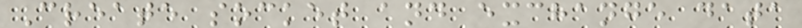Create socket and exchange data
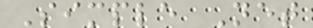Simple Net
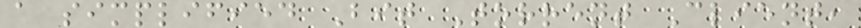a simplified Bit Torrent Client,
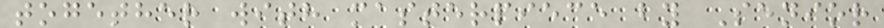together with masterpiece by Senior
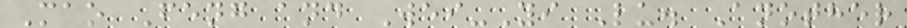Mao Feng and Wei-Yi Lu. Another
